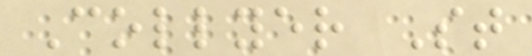Collyer St
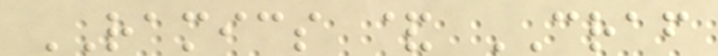RAMICS & CRAF
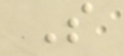S
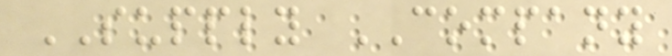SUPPLY COMPANY
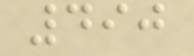490
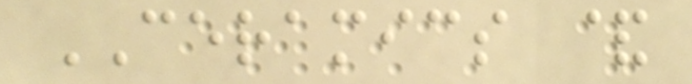CERAMICS &
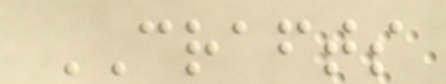CRAFTS
